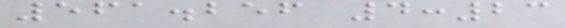561.256 4:23
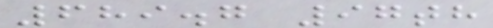689.7 97th
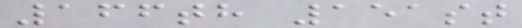166th 151st
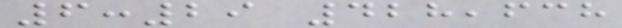6:29 428,638
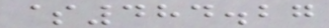$484.27
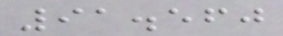91.560
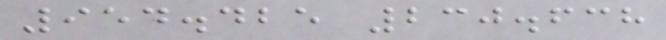954.425 230.638
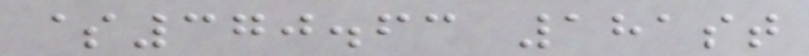$370.63 181st
